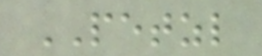PETZL
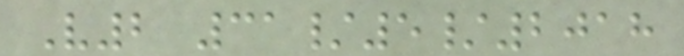V2 31/5/2018
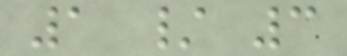1 / 3
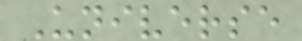Universe
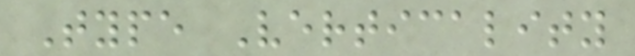Type Verticality
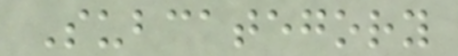Subcategory
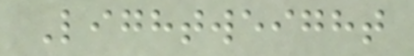Lightweight
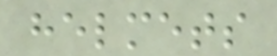helmets
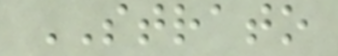STRATO
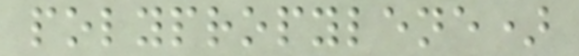polypropylene)
